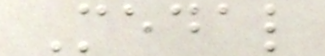Medal
